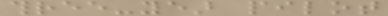three-year pilot
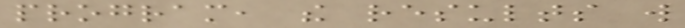program, the results will
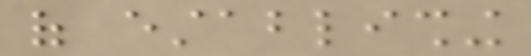of establishing
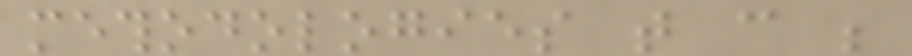methodologies that can be
